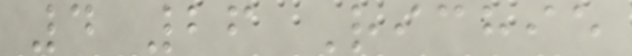4 26 Richie
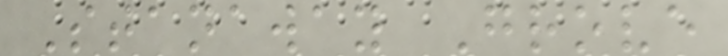Stanaway Grove
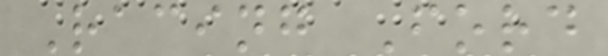Racing Ford
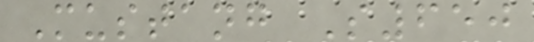Mustang S650
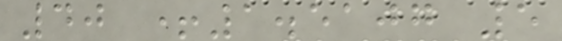40 +1.5107 5
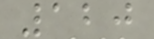120
